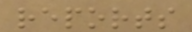reports
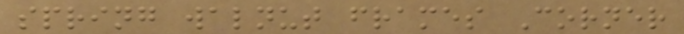spring walnut frames Corner
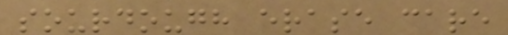sourdough erase care
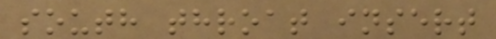south throat insert
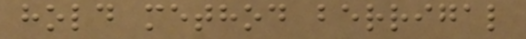hold method berrigal
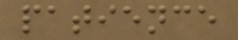patience
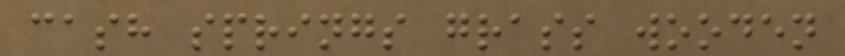cash springs grass wooden
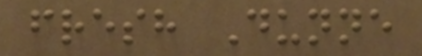fresh Dunne
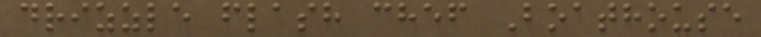drizzle flash chef Boathouse
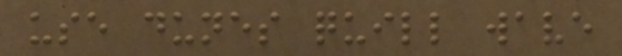use dunes quill wave
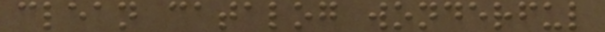clean catalog wonderful
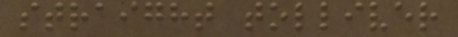straight tolliver
